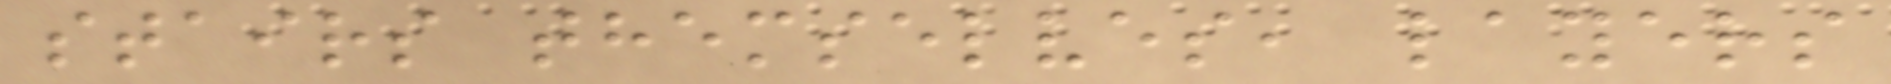stairs themselves, layers
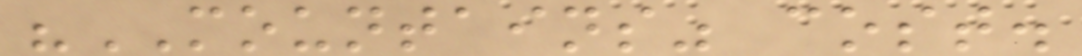"MOUNTAINS" cost.
